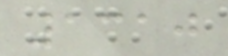1310
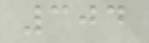304
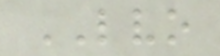LVO
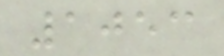1053
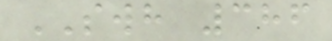SWH 386
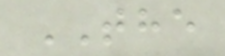THE
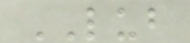LUB
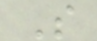S
